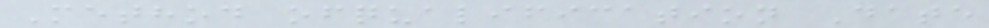Method ofqualification Date
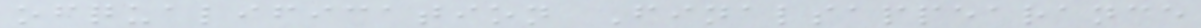ofqualification Finalsappearance
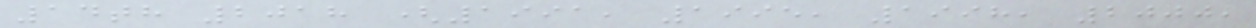14th 2018 (1991, 1995, 1998, 2000,
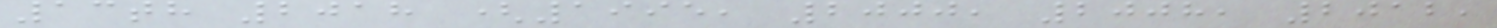13th 2018 (1995, 2000, 2008, 2012,
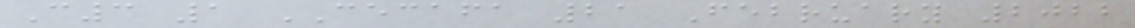C3 1 CECAFA 21 February 2022
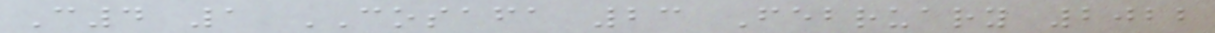C4 1 COSAFA 23 February 2022
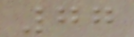77
